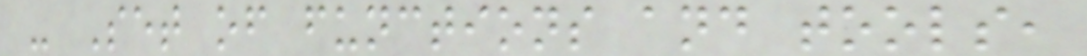- Set of functions and tools,
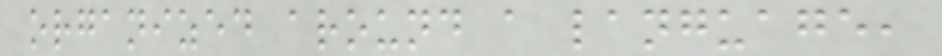organized around a language,
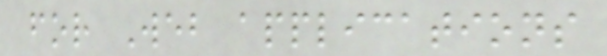for Web applications
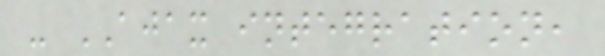- AJAX integration,
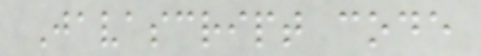Javascript code
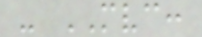- MVC:
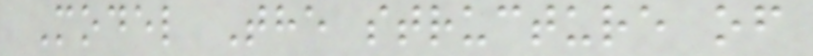Model The structure of
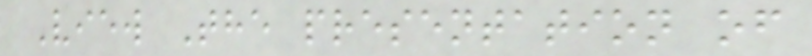View The presentation of
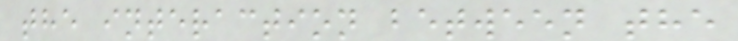the interaction between the
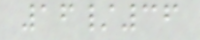16/36
